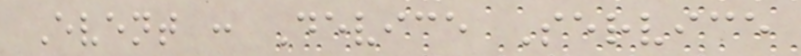Event : Device Service
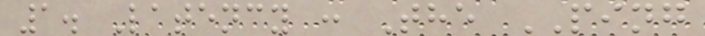1. Latency : The PING
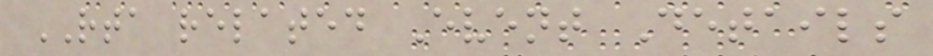RTA related Event Details
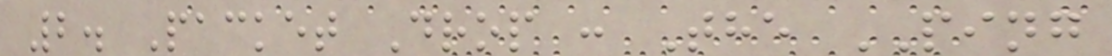2. Packet Drop : The PING
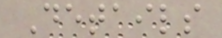Details
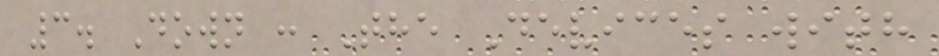3. Down : The Devices with
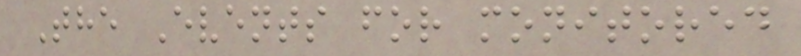The Events for monitored
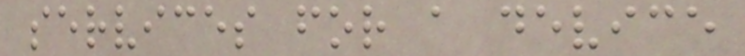services for a device
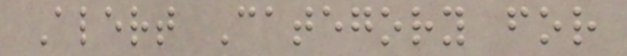Alert Category for
